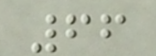66
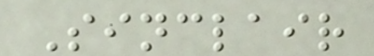Sinclair
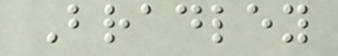Bradley
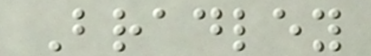Bradley
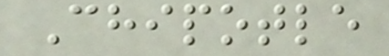Chipotle
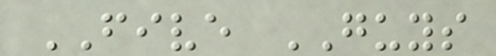FIVE GUYS
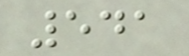541
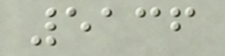5136
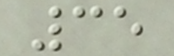35
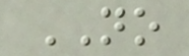NO
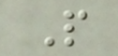P
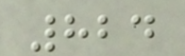824
